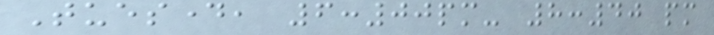Tuesday, 6:00pm- 8:40 pm
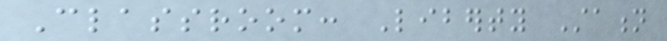Classroom: Liberty Station
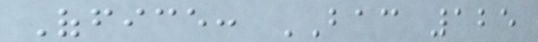Office: BAC 125
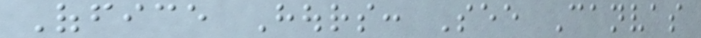Office Hours: See Canvas
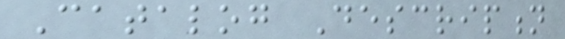Catalog Description
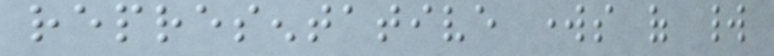representative works of world
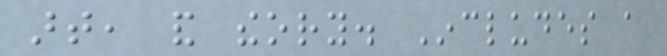art, and theory. Includes a
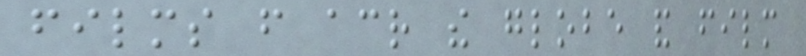films from across the globe and film
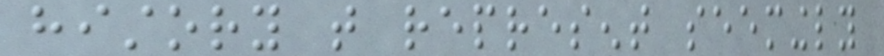history that represent seemingly
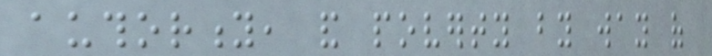authority, and poverty by way of
